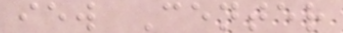iew Center
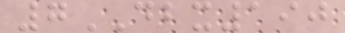7DBX190
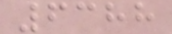6388
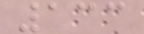133
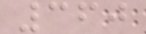360
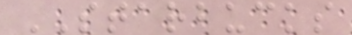STARBUCKS
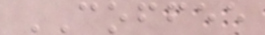COFFEE
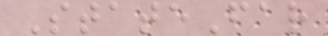StateFar
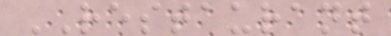RESTAURANT
